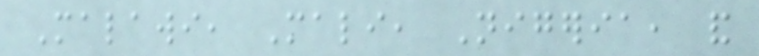Malawi, Mali, Nigeria, and
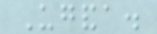Uganda.
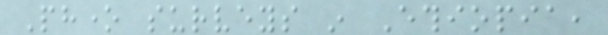Phone surveys in Ethiopia,
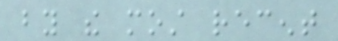by the most recent
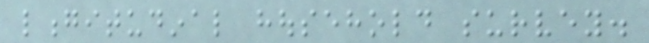longitudinal household survey.
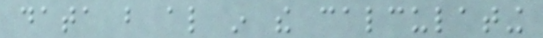data but also in the calculating
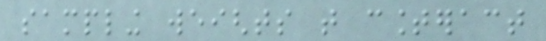sampling weights that counteract
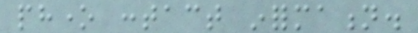phone contact information.
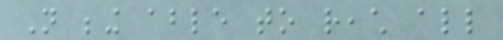Not being able to reach all
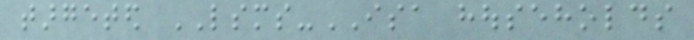targeted LSMS-ISA households
